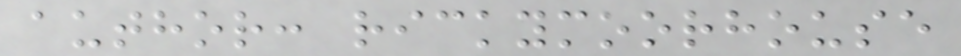author: rickymoorhouse
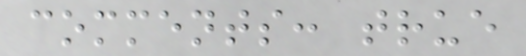comments: true
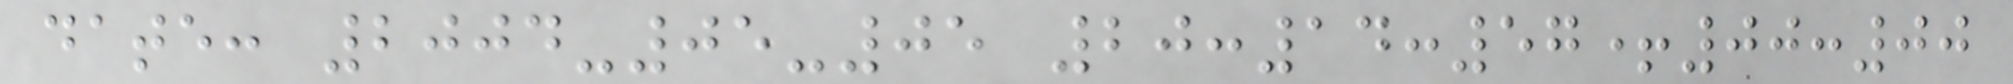date: 2004-05-05 20:14:57+00:00
